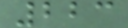223
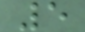5
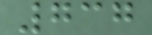737
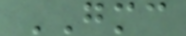GMC
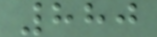880
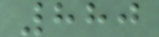880
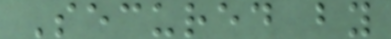Secured by
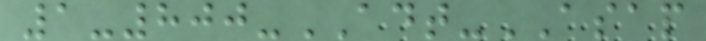1-800-ADT-ASAP
